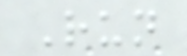Run
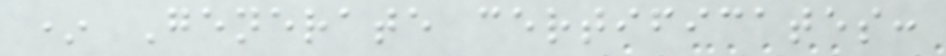* Generate certificates:
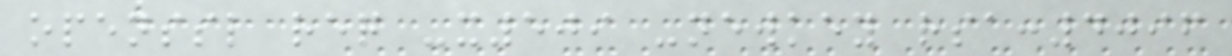openssl req -x509 -newkey rsa:4096
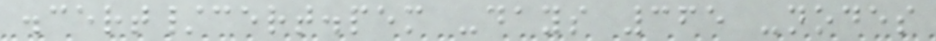.cert/cert.pem -days 365 -nodes
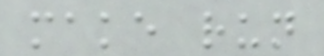make run
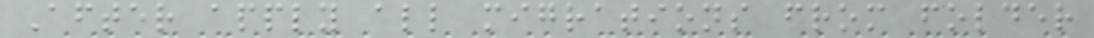After apply all migrations from folder
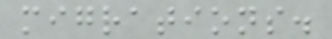migrations.
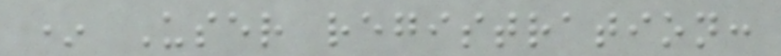* User registration:
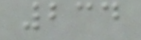234
